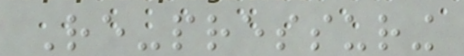Re-pressuring
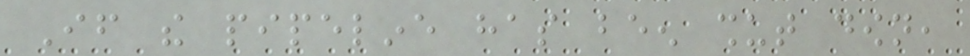If the pipeline has been shut down,
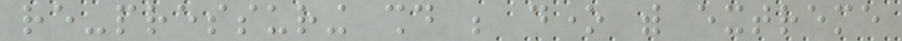re-pressuring should be done with extreme
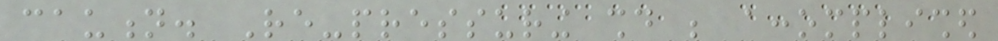caution. Re-pressuring should be accomplished
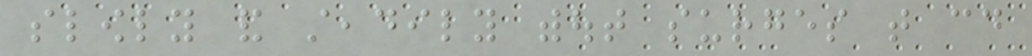slowly and steadily without surges that could
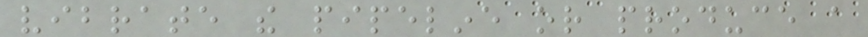vibrate the pipeline or produce a
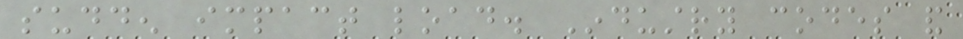sudden impact load. Industry codes and
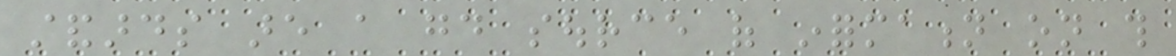standards are a good source of information on this
